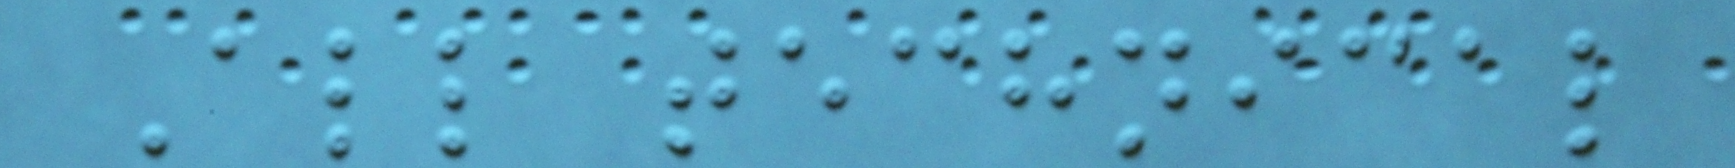All technical
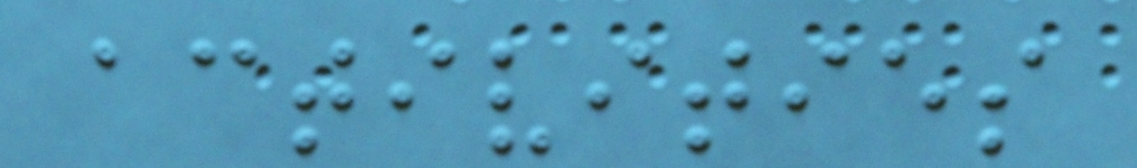activities
